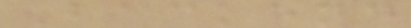Backend
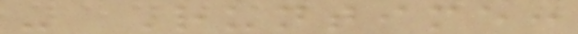- Runtime:
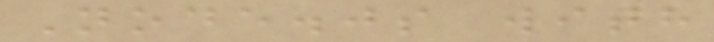Node.js with
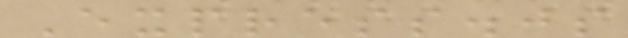Express.js
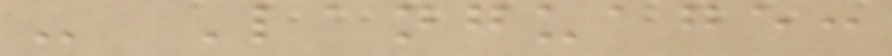- Language:
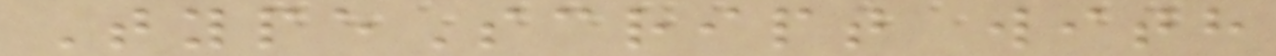TypeScript with
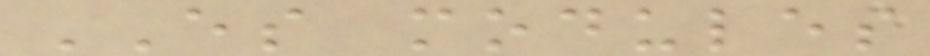ES modules
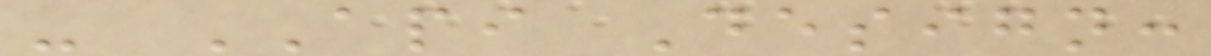- API Design:
